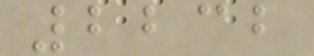2232
